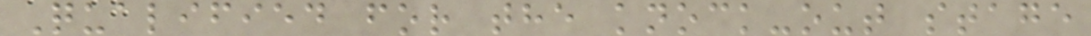Qualified for the knock-out stage
